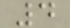4
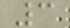3
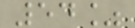54%
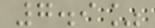7.9%
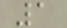1
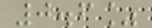0.6%
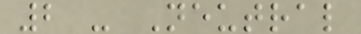2 - Neutral
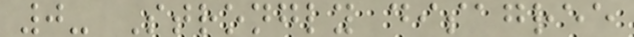0- Strongly disagree
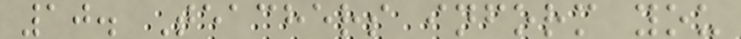10. Teachers inform you
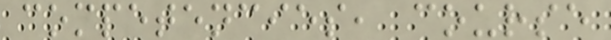competencies, course
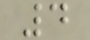4
